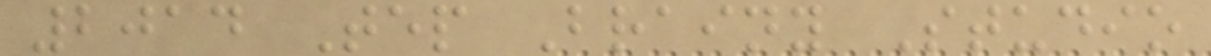2014 Tep Brainy Studio
